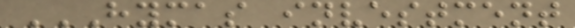HYMAS INVESTMENT
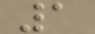1
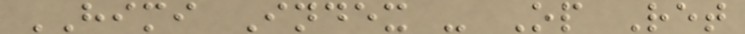HIMI Index - Op Ret
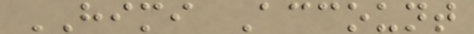HIMI Account
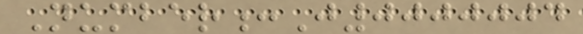Number:J0000004
